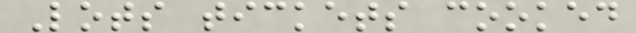Lots tickets cooked
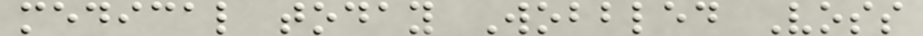medical today Wobbled Voss
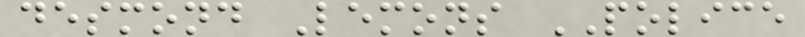desmond Lemons POLICE
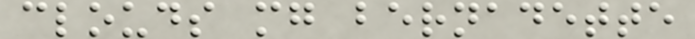clouds mg bernadette
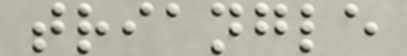triangle
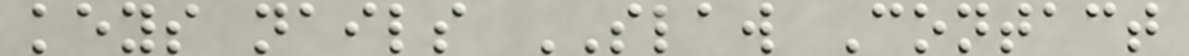keys nails SLAW Contact
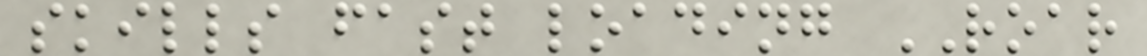skills fast loading ROAR
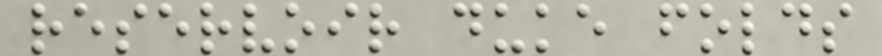reservoir duke folds
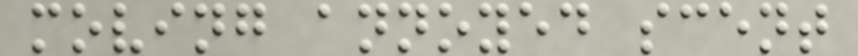moving annoyed scent
